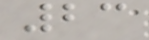23
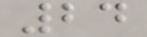24
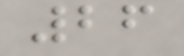26
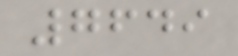7649
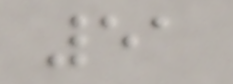51
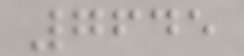7645
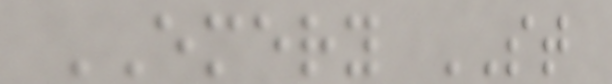EMERY ST
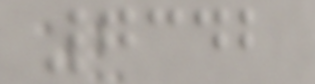7342
